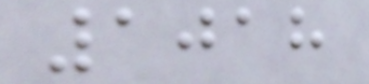1018
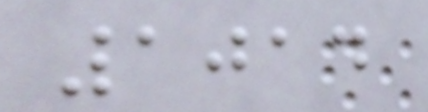1014
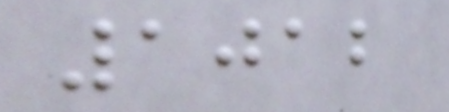1012
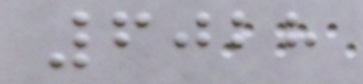6028
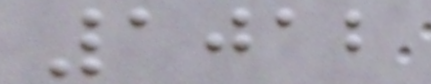1012
